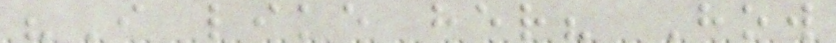"I like her? How
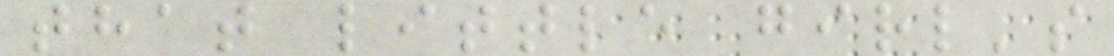that little girl's
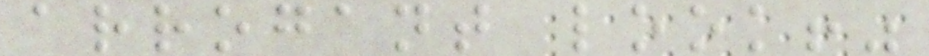arrogant look!"
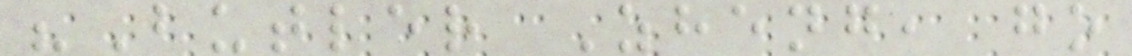"Butler Zheng, go
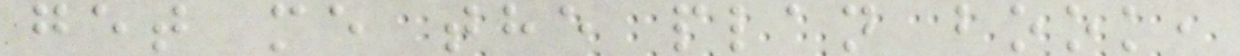get me the plan book,
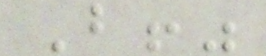B!"
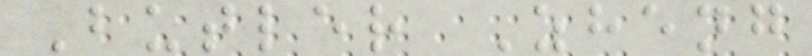Butler Zheng
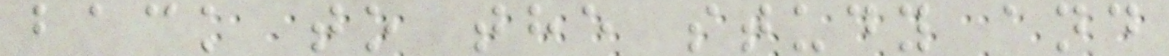back to the study and
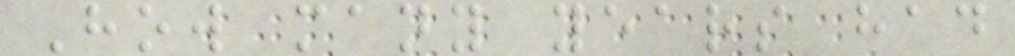How many years had
